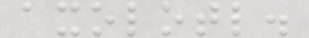axolotl.
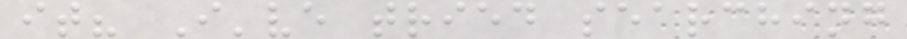it? I've tried searching
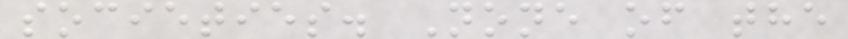societies. None of the
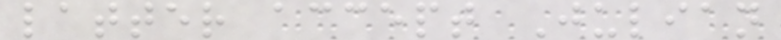latter accept Julian
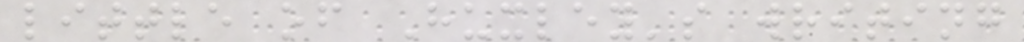little of Huxley's writing
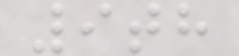9th
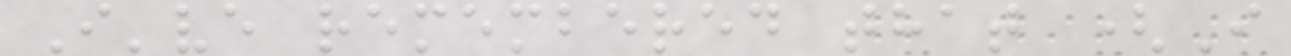I've remembered that (I
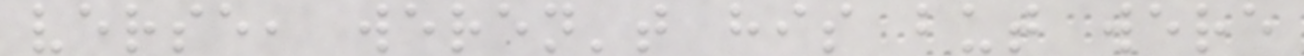verse, weren't his but were
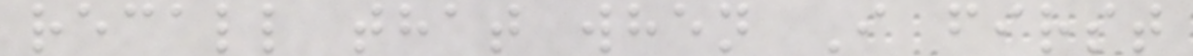recall that when I first
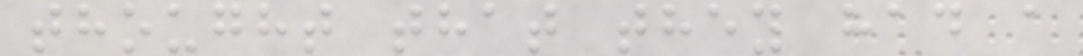thought that they had a
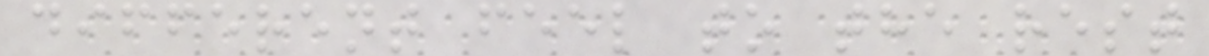different feel to the rest
